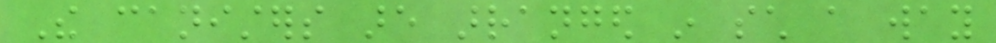The canisters are arranged in such a way
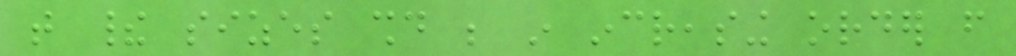that their sizes should be in increasing order from
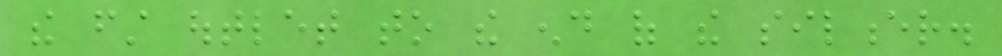the first outlet to the end of the silencer.
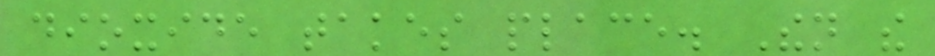dioxide takes place. Then the
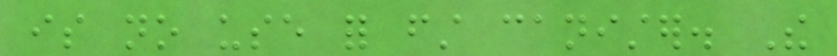is no use for first canister. The
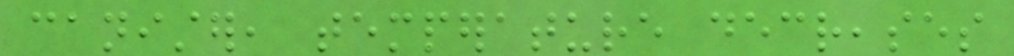canister, temperature decreases
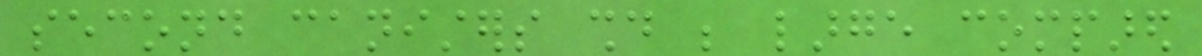second canisters should be large compared
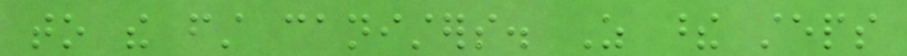to the first canisters. As these steps
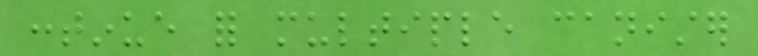continue for multiple canister
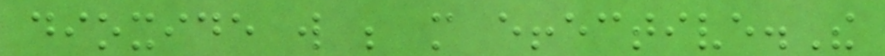dioxide will be more effective.The
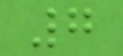7
